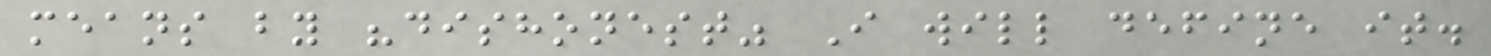means by "dishonest" I will define it.
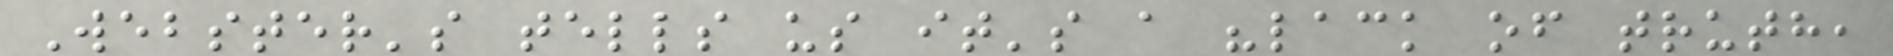Webster's tells us it's a "lack of truth,
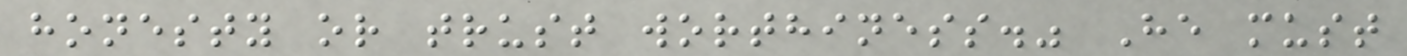honesty or trust worthiness." He must
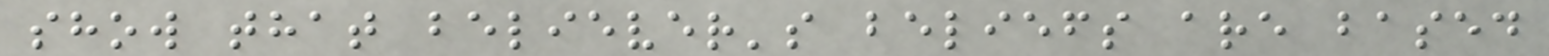show that believer's beliefs are based
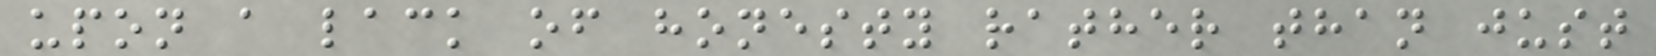upon a lack of honesty rather than just
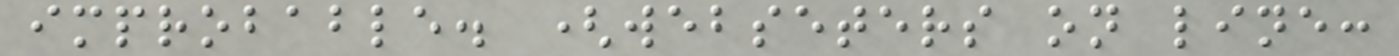improbable. (webseters on line:
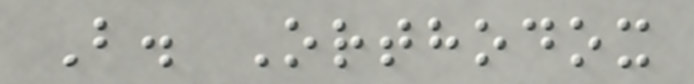B. Orthodox
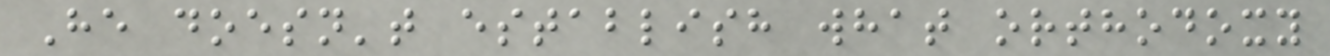He doesn't establish what orthodoxy
